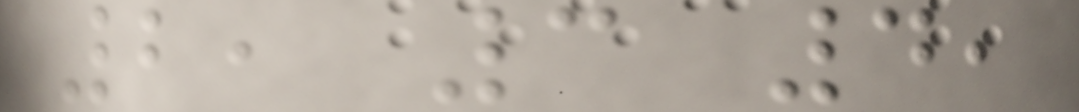2, 3 4,
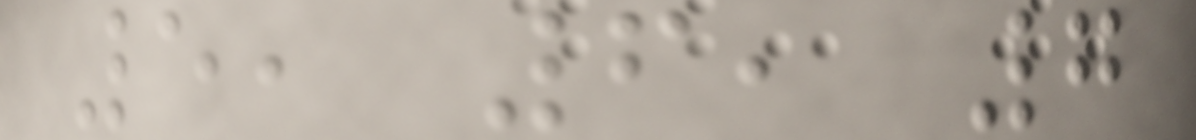5, 6, 7
